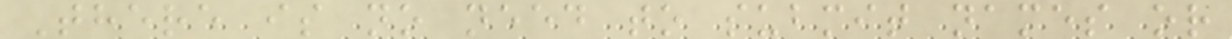There is no need to submit names or
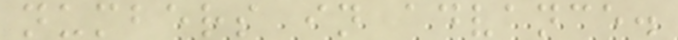numbers in advance.
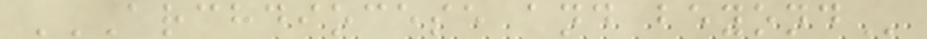ARCHDIOCESE AND BEYOND
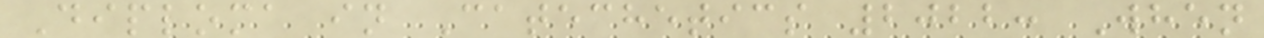Diploma in Catechetics 2022: When
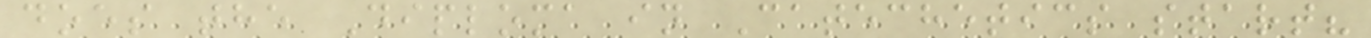does the Diploma in Catechetics start?
